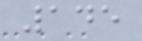145
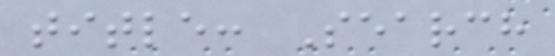title: Search
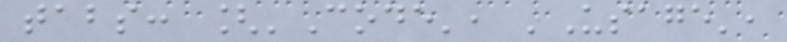tabs: ['Code', 'Usage',
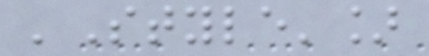'Style']
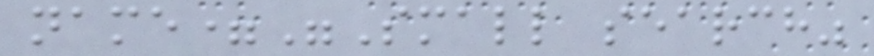name="Small search"
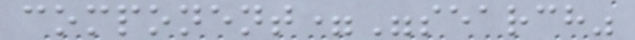component="search"
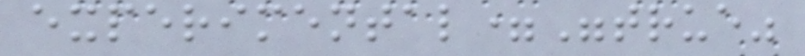experimental="true"
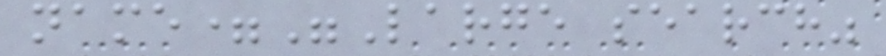name="Large search"
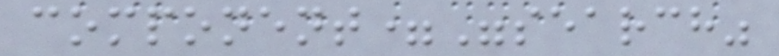component="search"
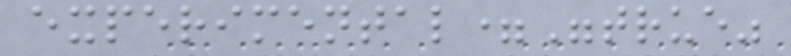experimental="true"
